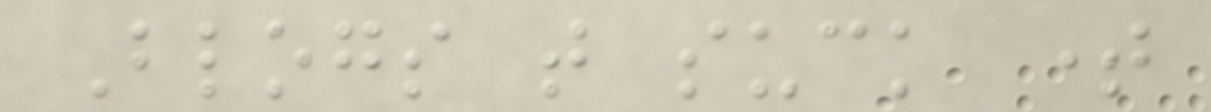Blogs that suck time
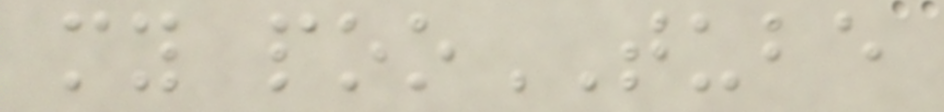my pooTUBE
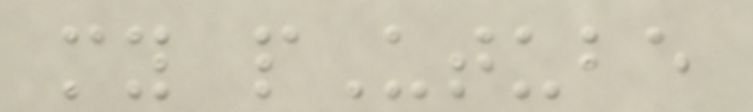my pUtube
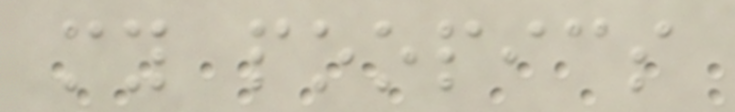my poopics
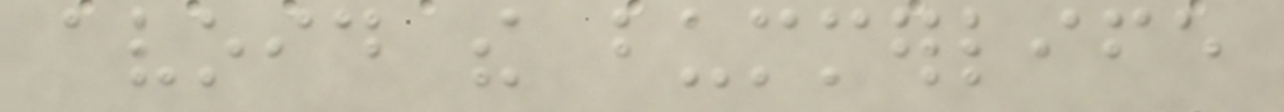avoid the bummerlife
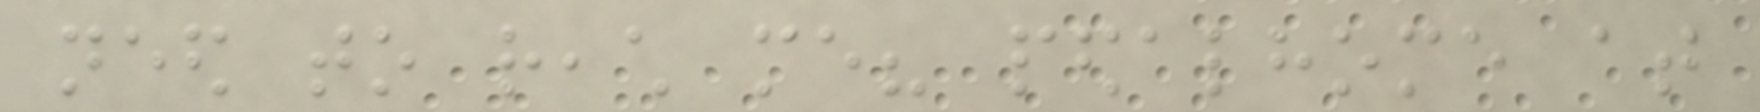need to reach me? pedalhome at
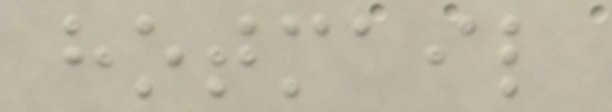hotmail
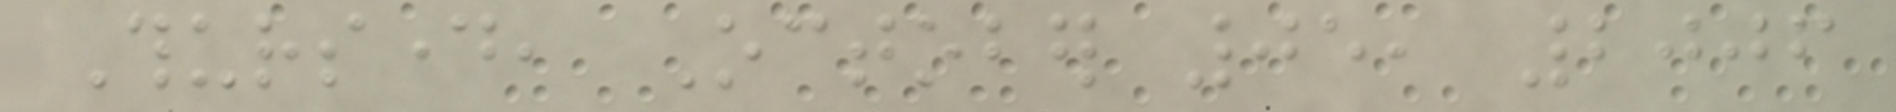Thursday, October 05, 2006
